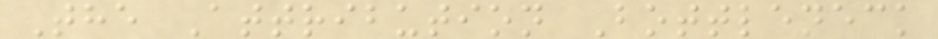The Attribution Bottleneck
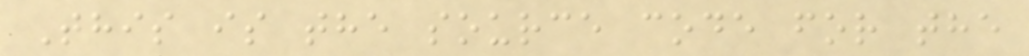This is the source code for the
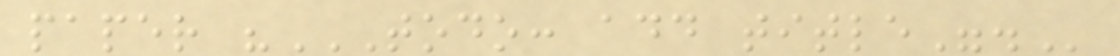paper "TODO: ADD TITLE".
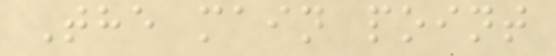The main point
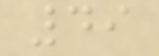49
